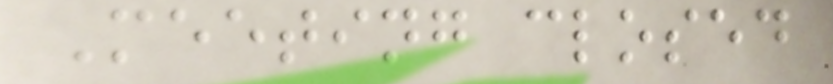Meeting closed
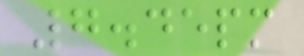7.45pm
